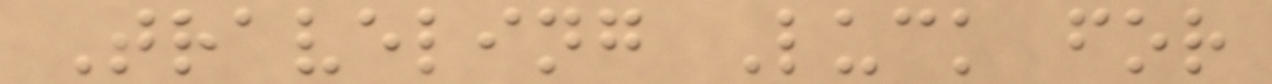Traveling Luck for
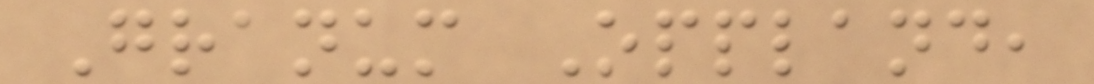Granum Oppland,
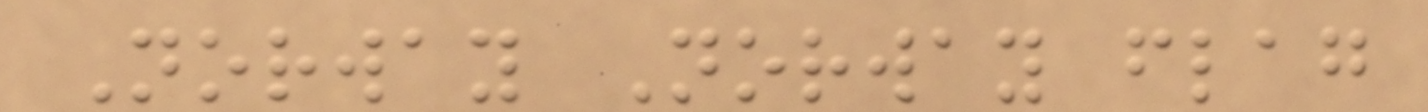Norway Norway flag
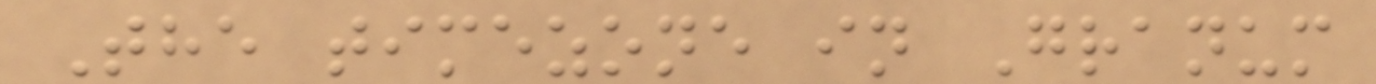The timezone in Granum
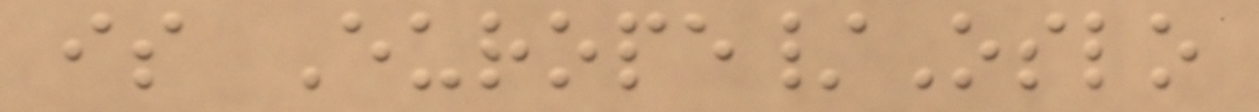is Europe/Oslo
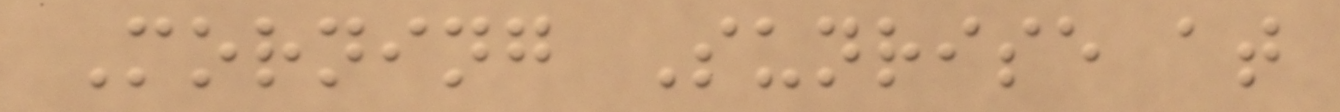Morning Sunrise at
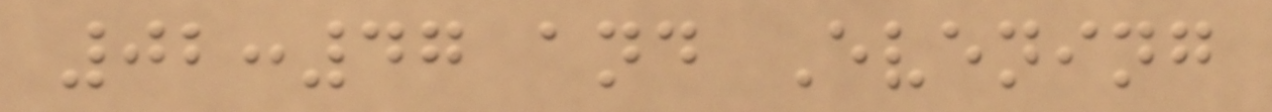02:47 and Evening
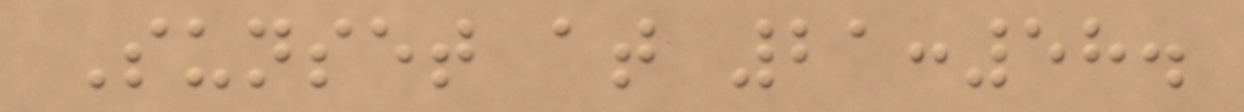Sunset at 21:58.
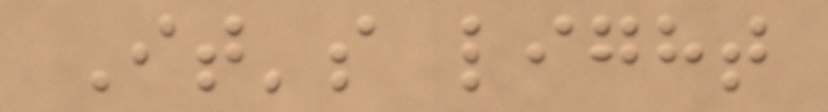It's light
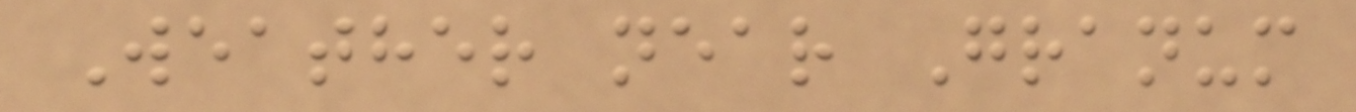Weather near Granum
